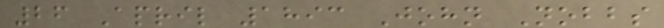26 April 1893 John Nobbs
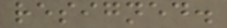resigned.
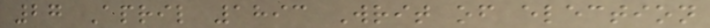27 April 1893 Writ of election
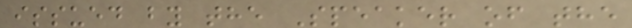issued by the Speaker of the
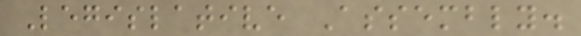Legislative Assembly.
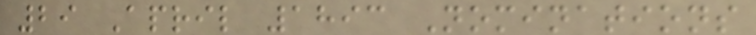29 April 1893 Nominations
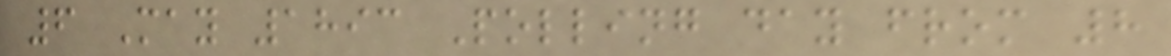6 May 1893 Polling day from 8
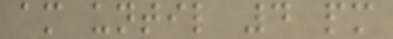am until 4 pm
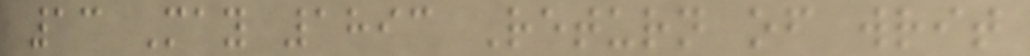13 May 1893 Return of writ
